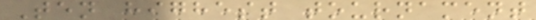Ten highest tournament
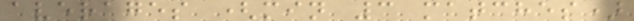averages (min 3 matches)
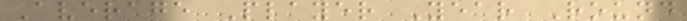Average Player Year Round
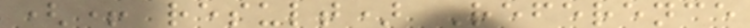(+ result) Reference
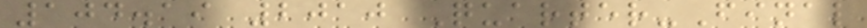104.19 2010 Quarter-Final
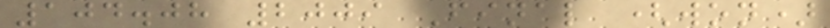104.08 2009 Final (won)
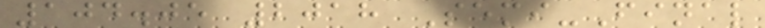104.05 2018 Semi-Final
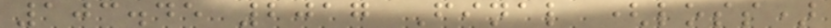103.45 2017 Final (loss)
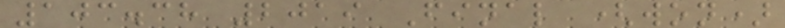103.38 2019 Final (won)
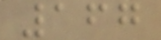167
